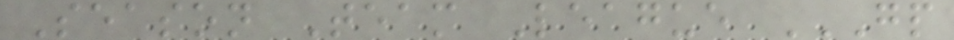Season Team League GP
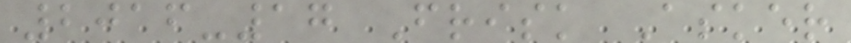2016-17 Frisk Asker
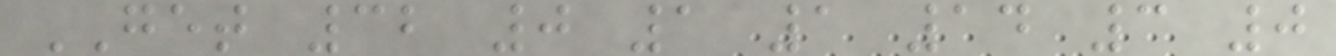GET 32 0 1 1 14 3 0
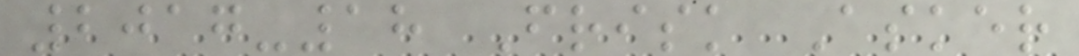2017-18 Frisk Asker
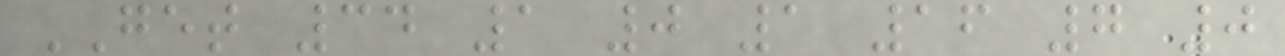GET 34 1 0 1 16 7 0
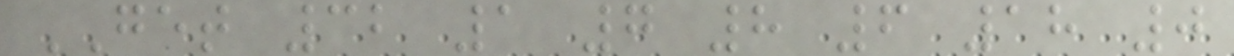GET 32 1 7 8 6 18 0
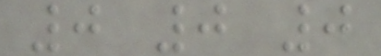0 0 0
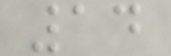14
